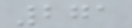271
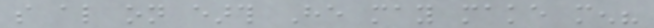so also on earth He may make men?
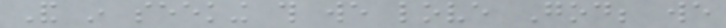And in seeking this we love God; we
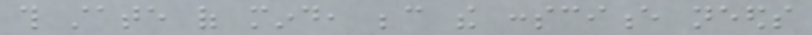this state of mind, because the conscience needs
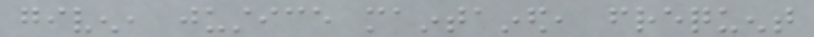given, justice maintained, frequent
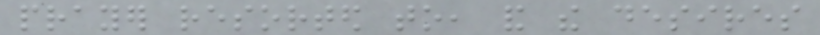prayer resorted to, and the desires
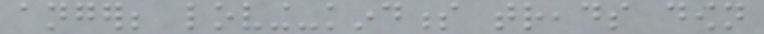anger; loving-kindness treads down
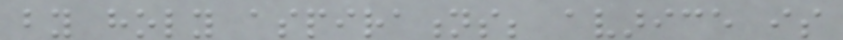by holy aspirations; avarice is
